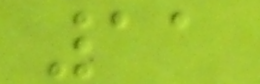11
